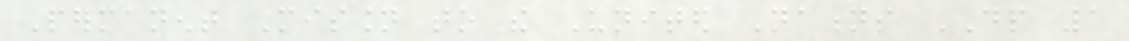Permanent Mission to the United Nations DP 1
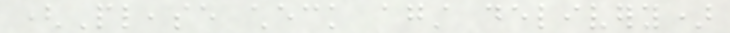(Please check against delivery)
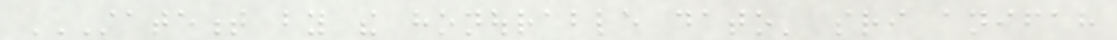STATEMENT BY THE HONOURABLE DATO' SRI ANIFAH
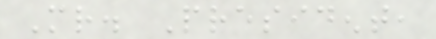Mr. President,
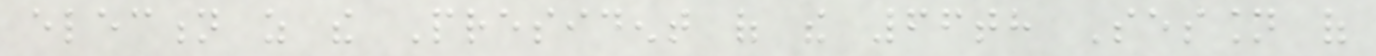election as the President of the 66th Session of
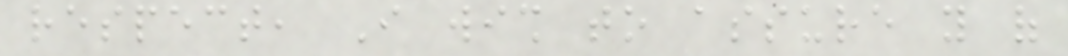respect, I wish to assure you of
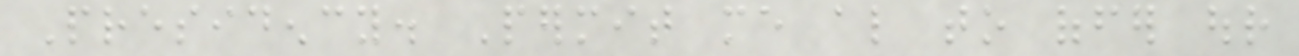Presidency. Permit me also to offer our
